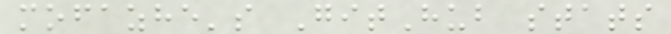mofazhe's GitHub stats
